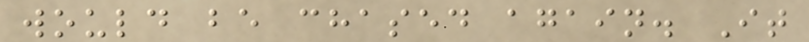would be chased again. It
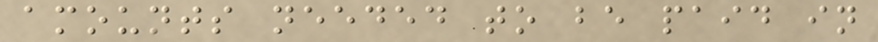amounts needed to be paid in
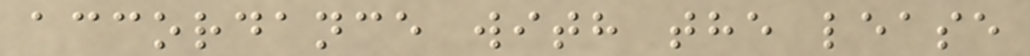accordance with the lease
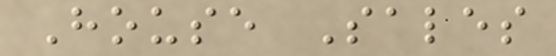House Sales
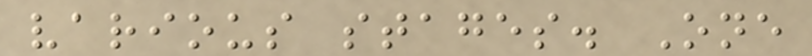various stages. One
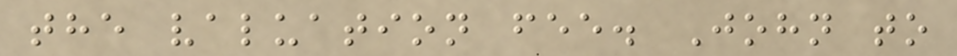the valuation fee. John to
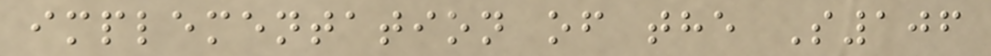implementation of the S106
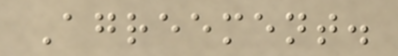Agreement.
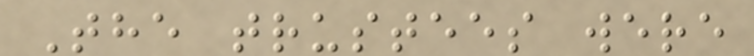The trustees were
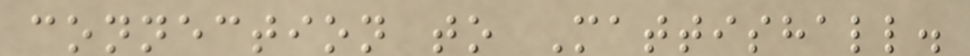connection to Mattishall.
